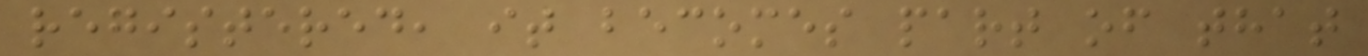registered, it becomes part of that
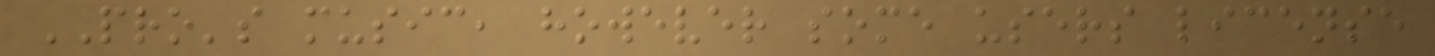PRO's music, however some users license
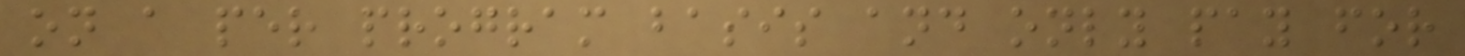on a per program basis and only pay for
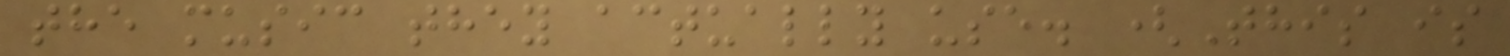the music they actually use. (This is
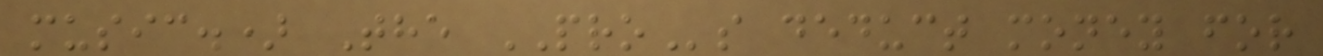music.) The PROs deduct money for
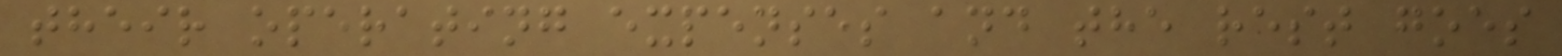their operating expenses and the rest goes
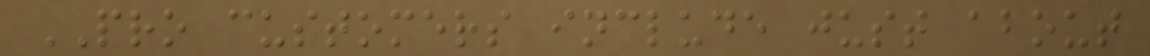PRO customers include just about
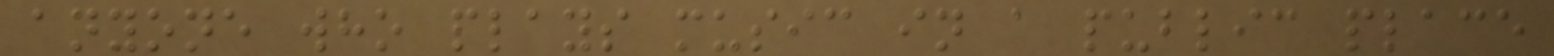anyone who plays music in a public place
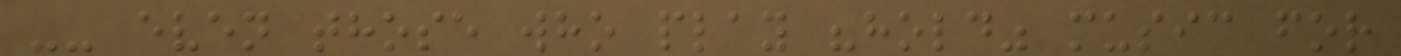-- even those who play "hold" music for
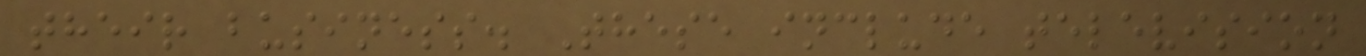their business. These include television
